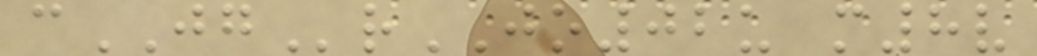cJGrJO02u m8v
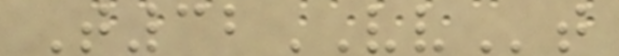T32VVt
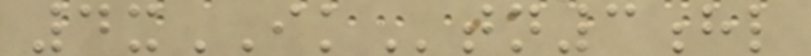4xIKtn3hl
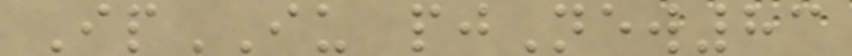IpIU pjNew83
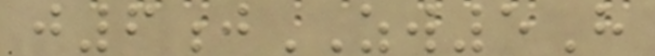j6jZW5H
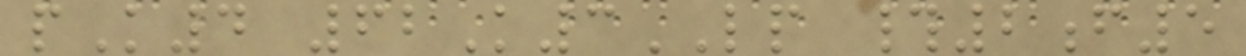pK4 62K3LP #2f5
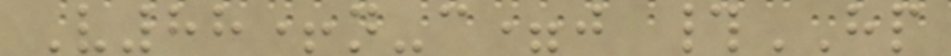V88+n-c=j #HP
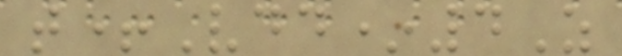t+Vdd*4Z
